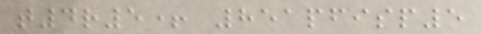t4r5+ 851pfisp5
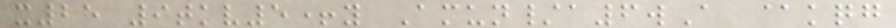x25 9tkv5+y Amun/a6wA @kqg
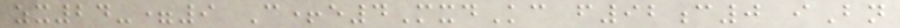zx24-=9 C+e4MxdKc f92c0 iBn
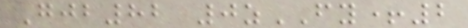Gjb82 0zFY+2
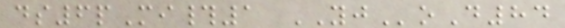ds6pMi#1 YJoD84
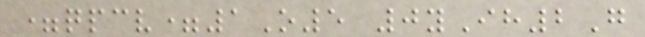=qpcv=1O5 0yIh2G
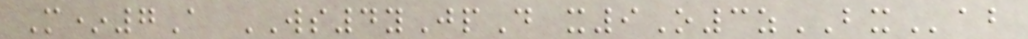M*7A WS4yJpD x9O3zBXab
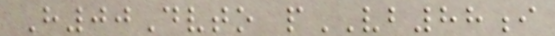H00Dvto pVB88i
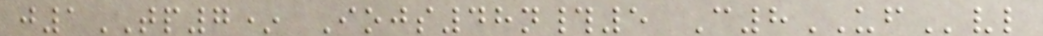j1TP7* Iojs48n#5 C8UFvl
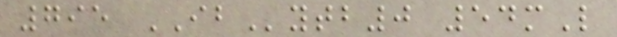795 IBytb0 54mL
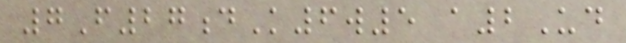7F27dK6w5 a2Ud
